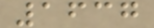1637
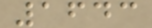1643
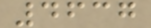4637
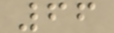66
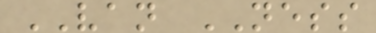VAN NESS
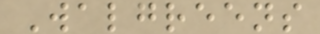Walgreens
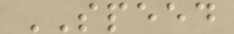SPEED
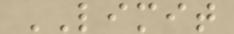LIMIT
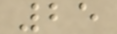25
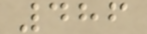486
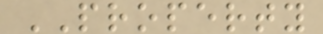PROPERTY
